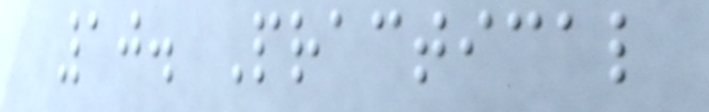10. Practical
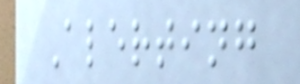Alerting
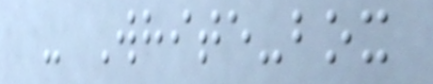- White-box
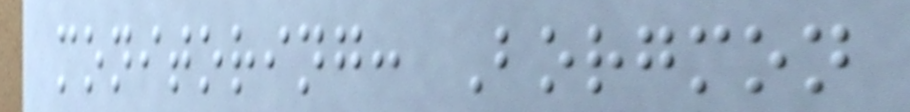monitoring: Borgmon
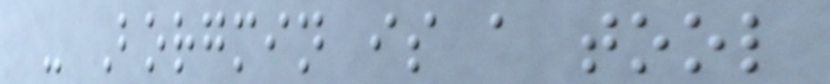- Borgmin is a tool
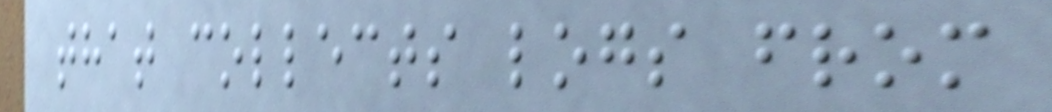that collects logs from
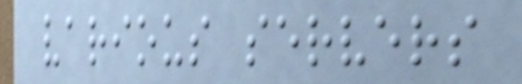various servers
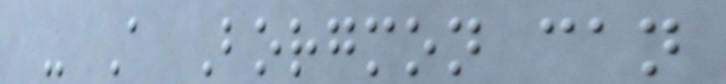- A Borgmon can
